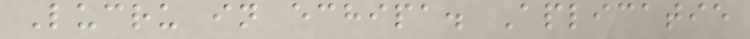Lucru in echipa. Aplicatie
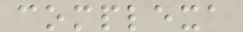complexa
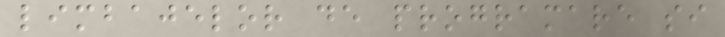limbajelor de programare si
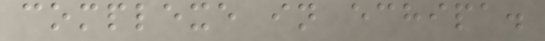complexe in echipa.
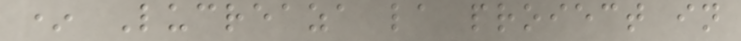* Lucreaza la proiect in
